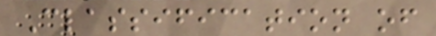Classification of
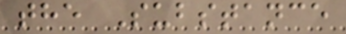the Substance
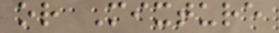or Mixture
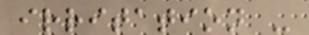irritation -
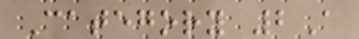Category 2A
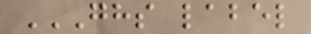GHS LABEL
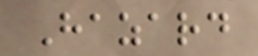Hazard
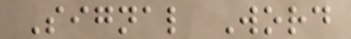Signal Word
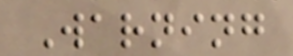Warning
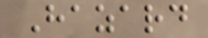Hazard
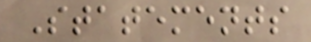Statements
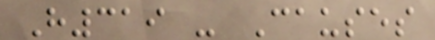H319 - Causes
